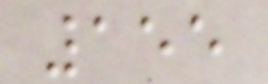155
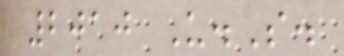2010 U.S.
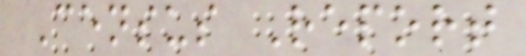Census Report
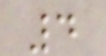4
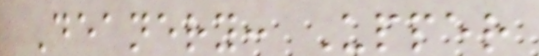Deanery: Upper
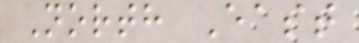North East
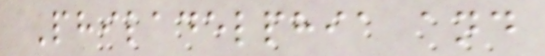Philadelphia and
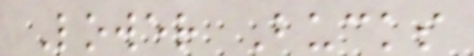Lower Bucks
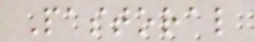Pastoral
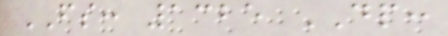FS: 1325 DP:
